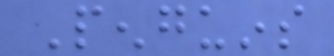Penguins
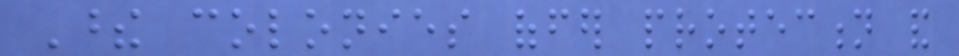These colonies offer protection and
